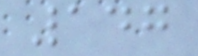147
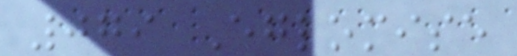079 Eglomise
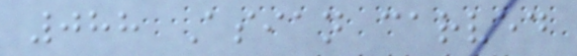088 Asian carved
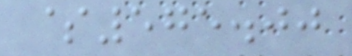$575.00
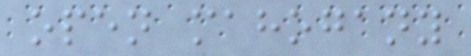open mahogany
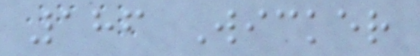186 Wicker
